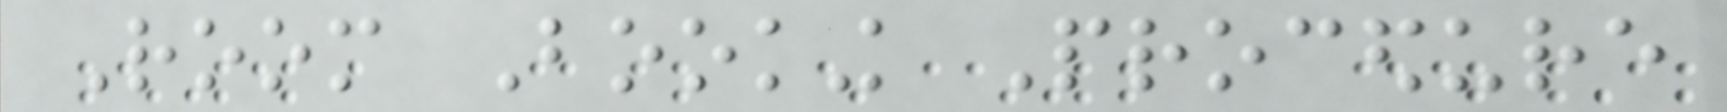Room Booking Procedure
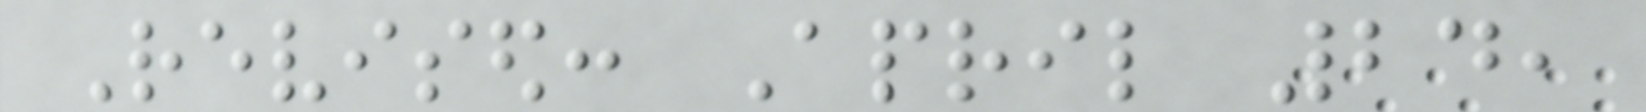Revised: April 24,
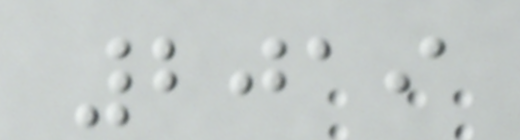2019
